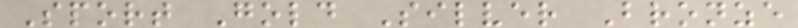Sport Gold Silver Bronze
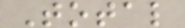Total
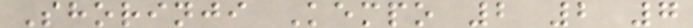Shorinji Kempo 2 2 7
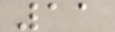11
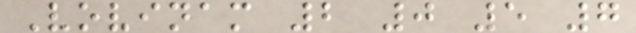Vovinam 2 0 5 7
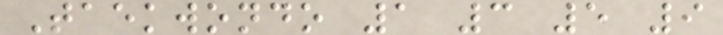Taekwondo 1 3 5 9
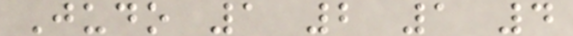Judo 1 2 1 4
